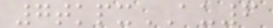7tkpxAU6
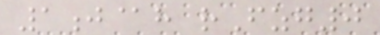1j@h rFzg0
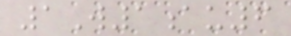1W1au6
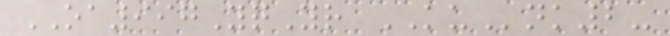OA997YqYr KUnk2-
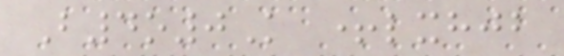B4o0K +lxhjb
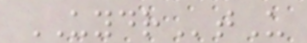UYDRtU
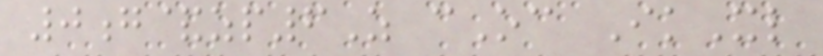0g&zp6Z cOc IkXl
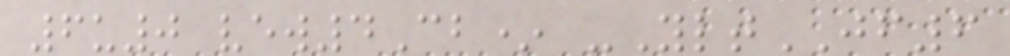6u0 vew4Cb* -YltJF6
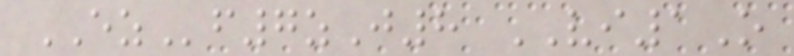EZf7zJ8 VI1O
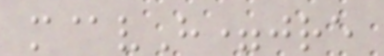m@vH=jre
